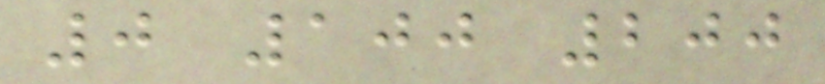0 100 200
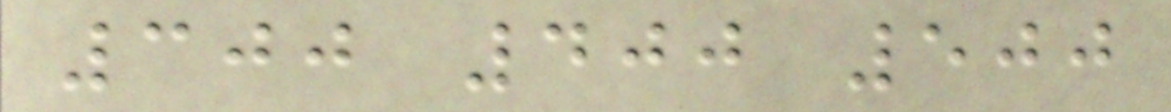300 400 500
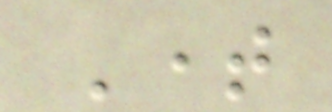Time
